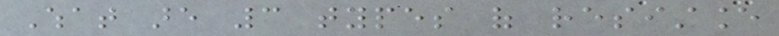What are 3 types of resistance
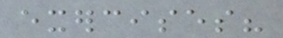exercises?
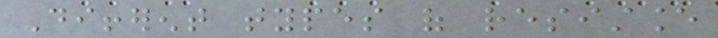Different types of resistance
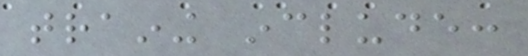training include:
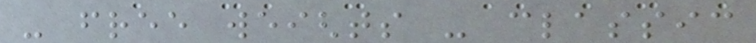- free weights - classic
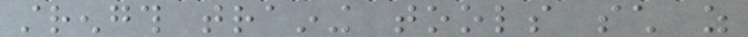strength training tools such as
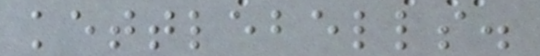kettlebells.
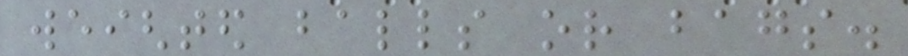weighted balls or bags.
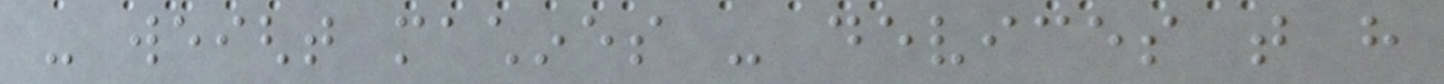- weight machines - devices that have
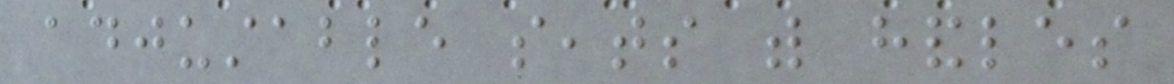adjustable seats with handles
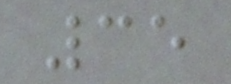35
